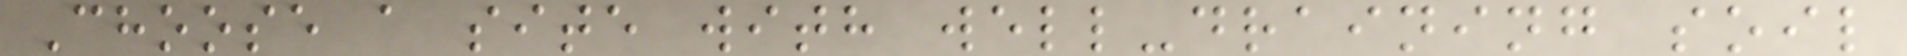Choose a site with well-draining soil
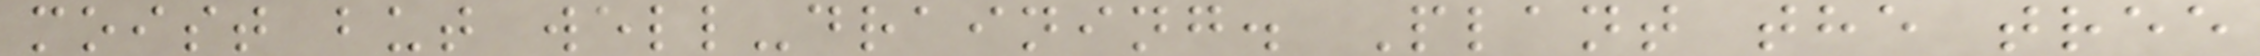moist but well-draining. Plant the tree
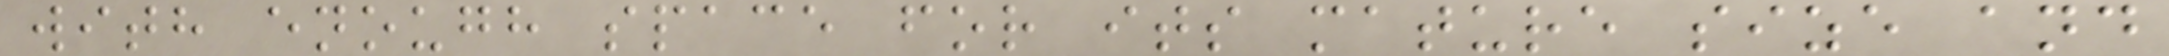with enough space for its mature size and
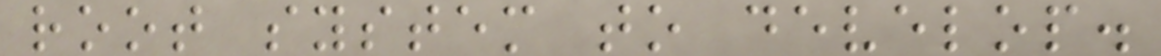root system to develop.
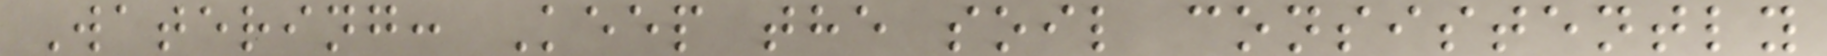Watering: Keep the soil consistently
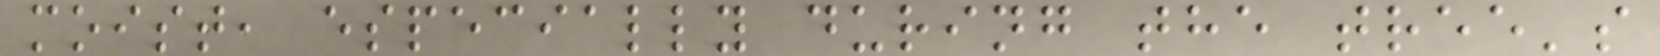moist, especially during the tree's
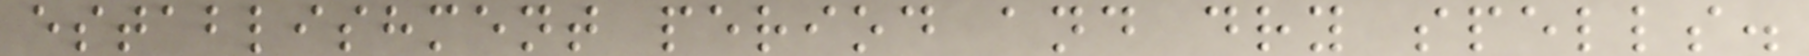establishment period and dry spells.
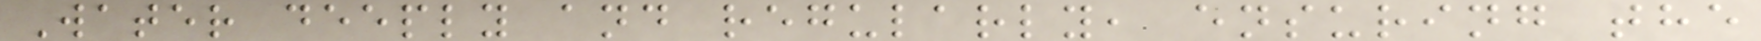Water deeply and regularly, ensuring the
